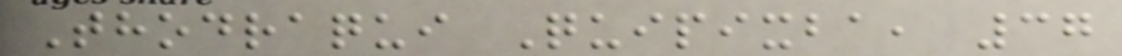Thodraqui Quipixba, 37
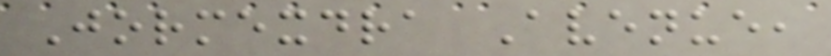Jormexdra Avenue,
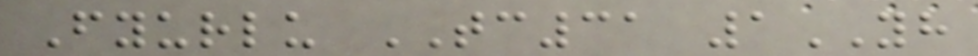Fyurlu TC31 1YH
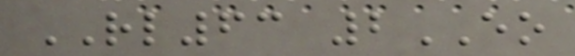RL63 2EO
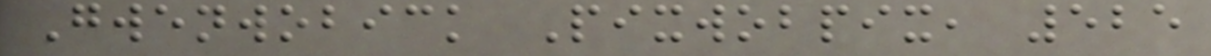Gwenwobick Pixwobpix, 525
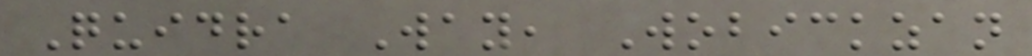Quidra Way, Wobickzan
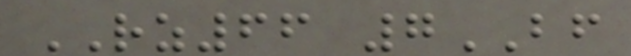RZ66 7BF
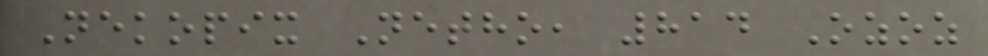Nekopix Netho, 814 Ozoz
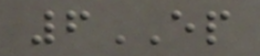6EP
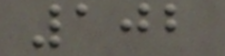102
